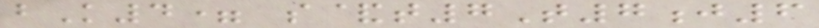bK4= s&t7T7j6
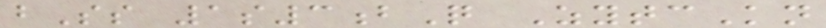bSs 1s3bQ ZytcKn
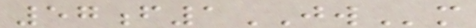57f1JWm
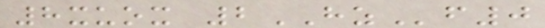8xuox 2HZf0
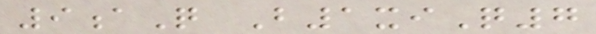9aQ B1xiQ7
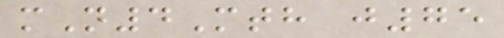mN4Mth j75
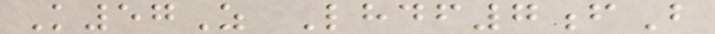K57Z Lhdf7fB
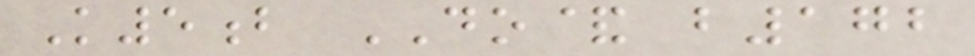K5b DO& b172
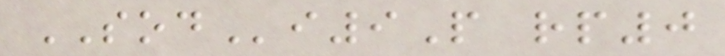SODi9P rp0
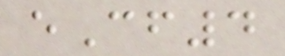eCf4
